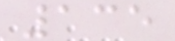135
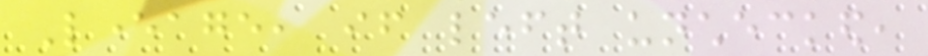Leverage, if left unchecked,
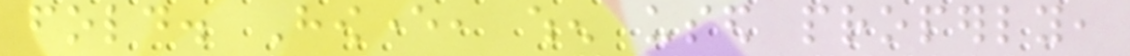fold. However, when used properly,
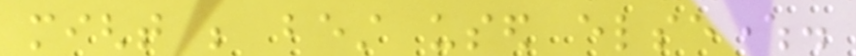might be best used elsewhere.
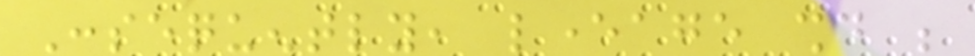Consequently, leverage should be
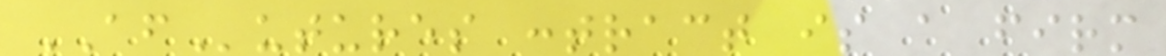AFutures contract is a firm
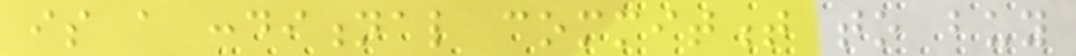is a conditional commitment to buy
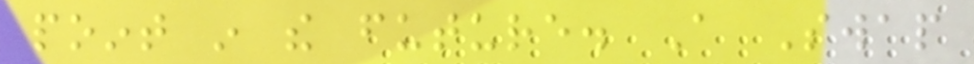point in the future. A Swap
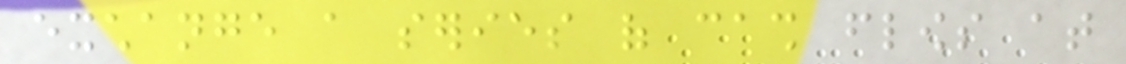exchange a series of cash flows at
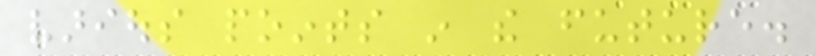various points in the future.
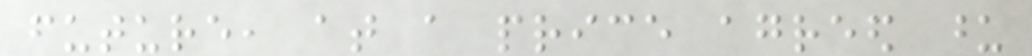future, at a price agreed upon
